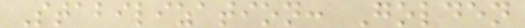Stabilization: Golden
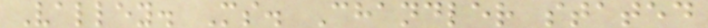Valley. Ms. Chandler stated
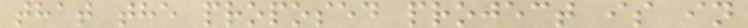that the proposed project is in
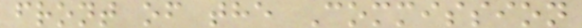front of the Commission
